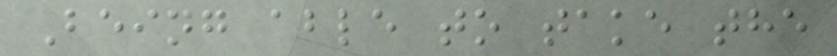Being able to take the
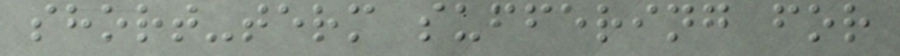short-term suffering for
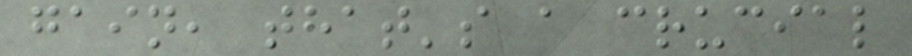gain, that's a crucial
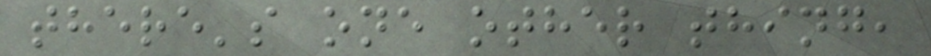there's one other thing,
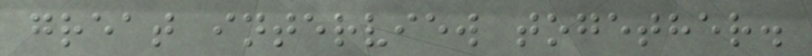great interview together.
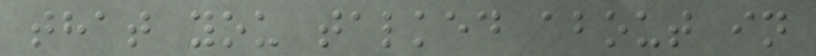that you talked about in
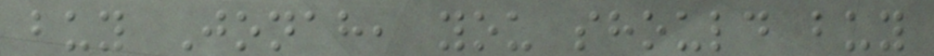buy Jonah, you should buy
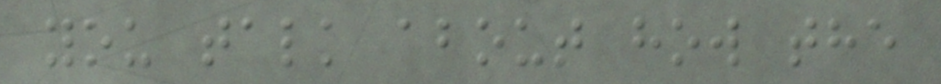you talk about how the
